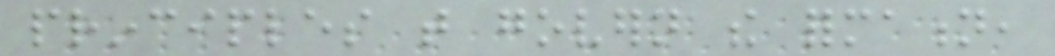principles that govern the formation,
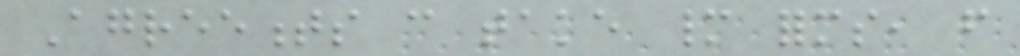Agreements can take many forms, from
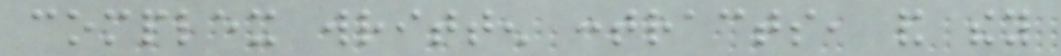complex written contracts, and they
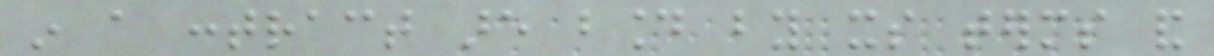in a contract are bound by its terms and
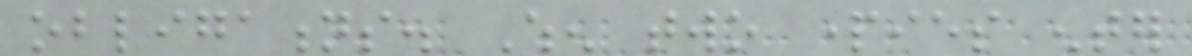obligations. When two parties enter
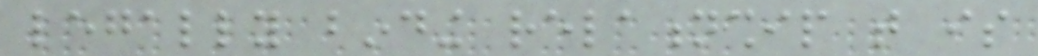legally binding relationship that is
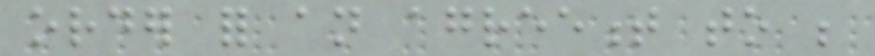order for an agreement to be
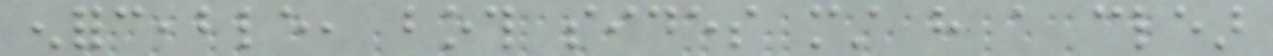enforceable, both sides must have a clear
